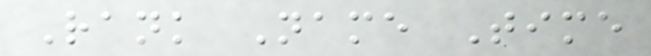Rank Name Time
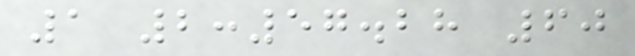1 2:57.28 60
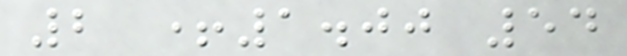2 +1.00 54
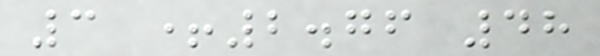3 +2.76 48
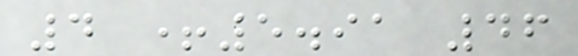4 +5.91 46
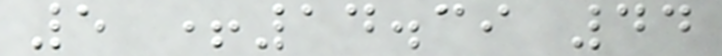5 +14.39 44
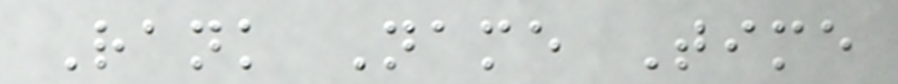Rank Name Time
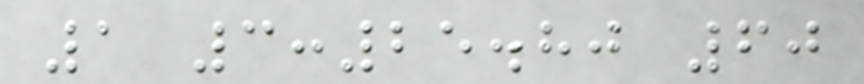1 3:25.80 60
